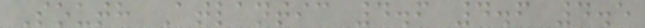South Atlantic 4.6 4.6 4.5
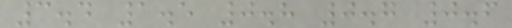3.4 1.5 0.8 0.7 0.6
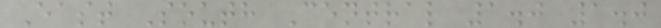East South Central 1.0 1.0
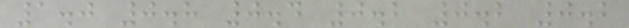1.0 0.8 0.4 0.2 0.2 0.2
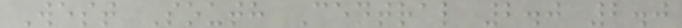West South Central 2.0 2.0
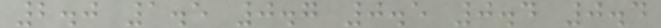2.0 1.5 0.7 0.5 0.4 0.4
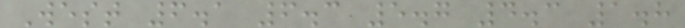West 6.1 6.3 5.7 4.3 1.8
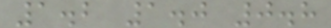1.2 1.0 0.8
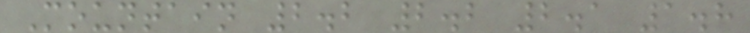Mountain 2.2 2.2 2.1 1.8
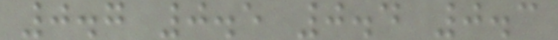0.7 0.5 0.4 0.3
